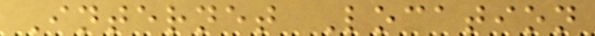Internet Location
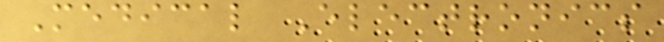Medical Electronics
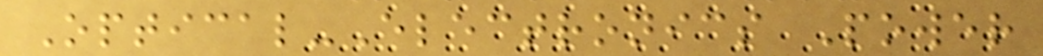Optical-Electronics Power
